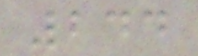244
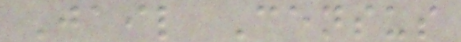Jail Census
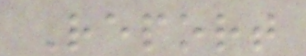Report
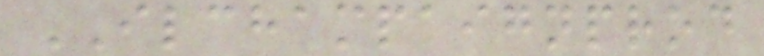ILCHAMPAIGNPROD
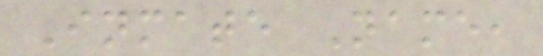Inmate Name,
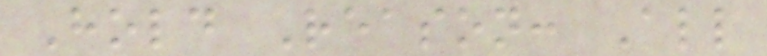Hold Reason: All
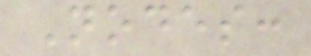Nodes:
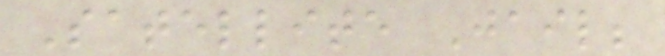Satellite Jail;
